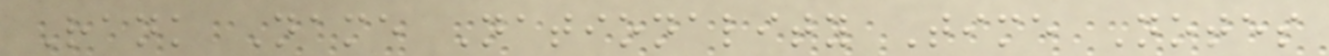Rank Name Nationality Time Notes
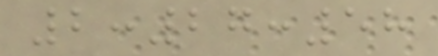2:27:58
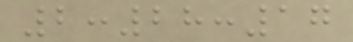2:28:17
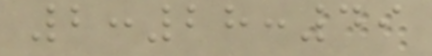2:28:49
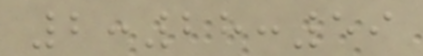2:28:59
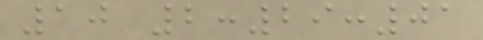10 2:29:01
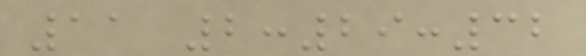11 2:29:32
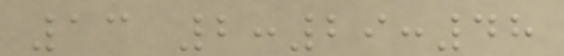13 2:29:48
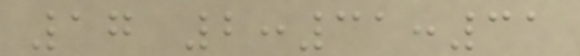17 2:31:31
